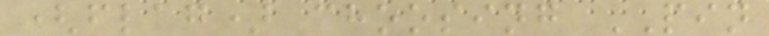(flag) choosing PIN
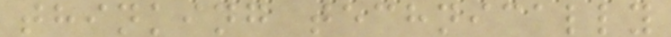thinking technically
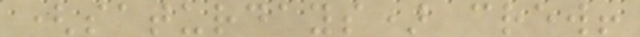(saturdays) crew!
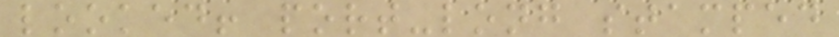looked! port-long stamped
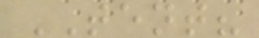TENT?
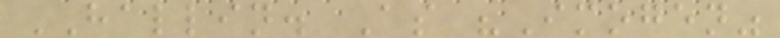HALLIN. As "Imogen"
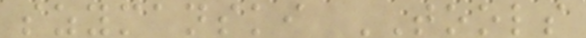szymanski TOOLS
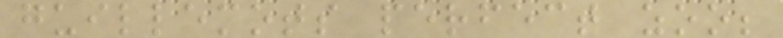guillemots perfect zoo;
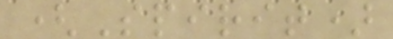(Spirit)
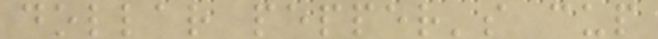dollar pepper's cup
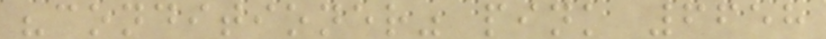"conditioner" pink 6658
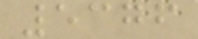5376
